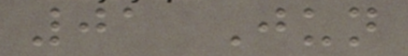01 Jun
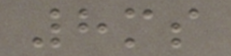8ms
